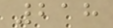218
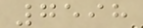7598
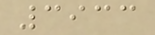3933
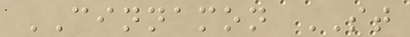CINNAMON ST
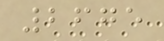2675
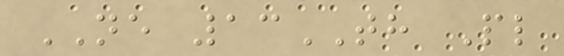NE 13TH Pl
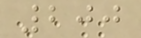200
